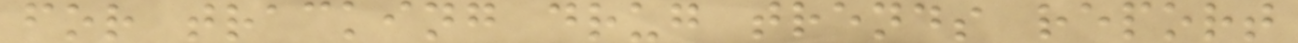for tracking drug trends report
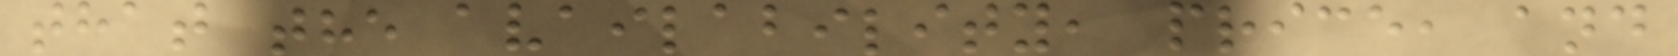that the availability, price, and
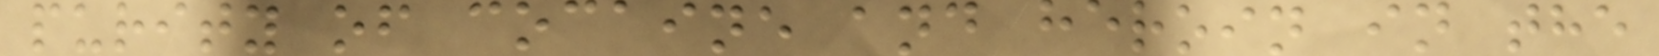purity of cocaine and heroin in the
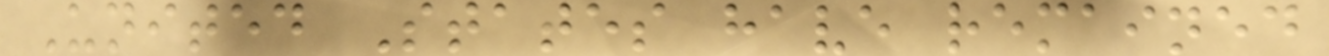United States have remained
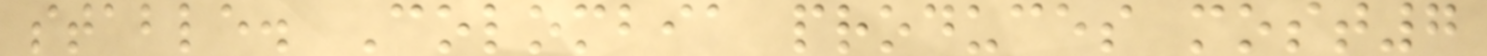stable. Colombia produces most7
